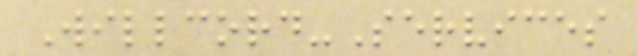Willcord-Services
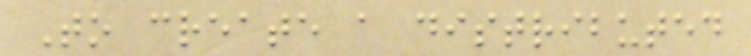To create a distributed
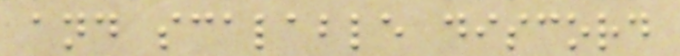and scalable discord
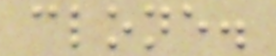clone.
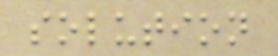solution
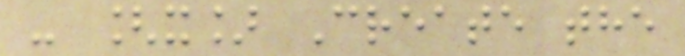- [x] Create the
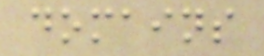domains
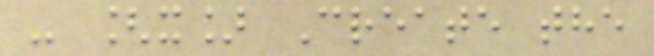- [x] Create the
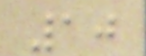10
